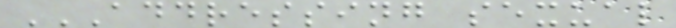ADDRESSING SEXUAL
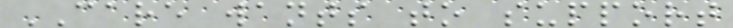CARE wants to support
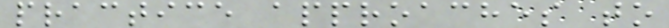practice approaches to
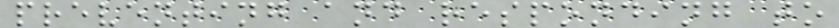preventing and responding to
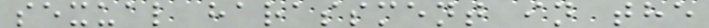sexual harassment in the
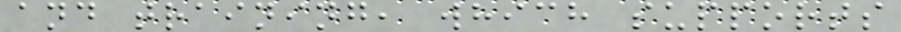and training, which supports
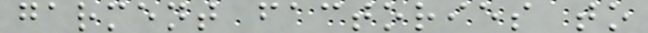garment factories to
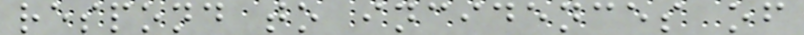respond to incidences of
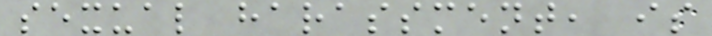sexual harassment, is
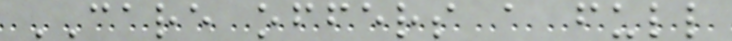CARE offers a full
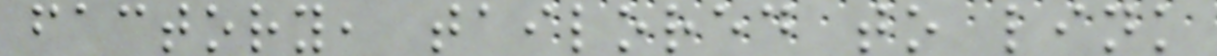factory, tailored to link
